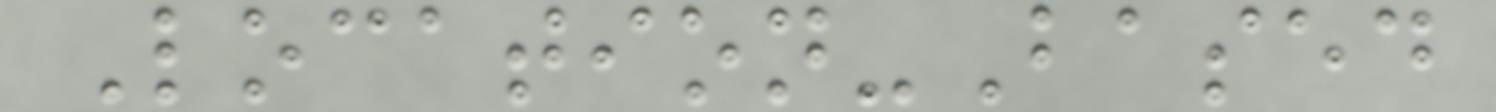Location-Based
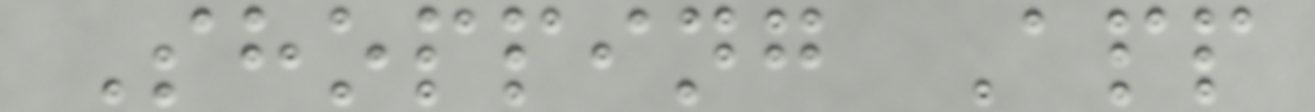Shopping App
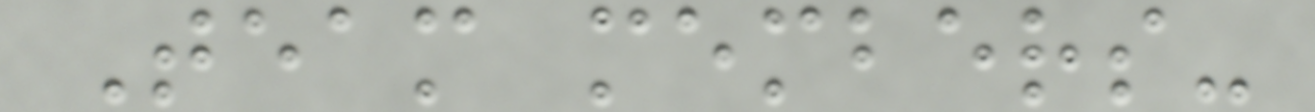Team members-
